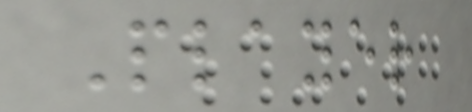Player
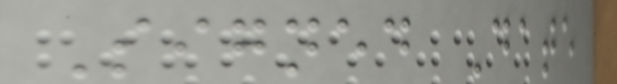Signed Date
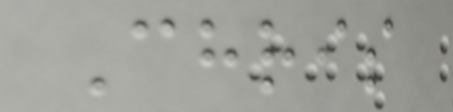Chris
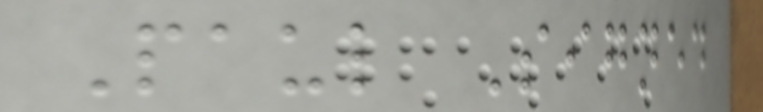Paul Signed
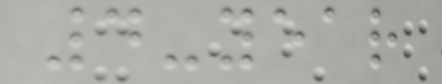4-year
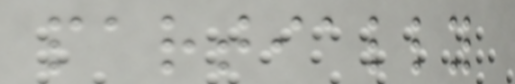partially
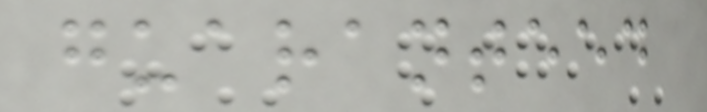guaranteed
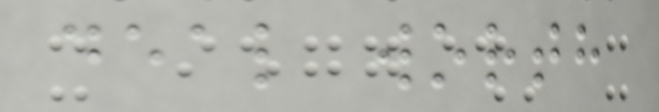deal worth
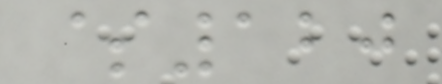$120
